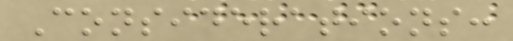Considerations:
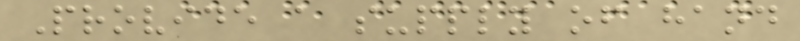Provide a supply of hand
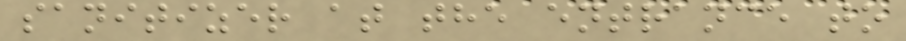sanitizer at the entrance to
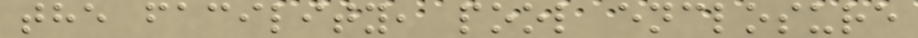the facility, pool enclosure
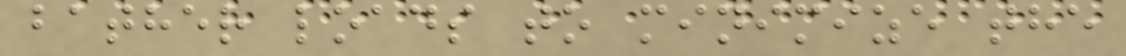bather loads to minimize the
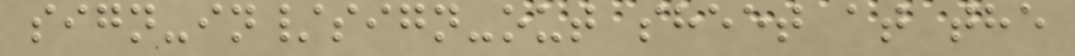sign-in/sign-out sheet at the
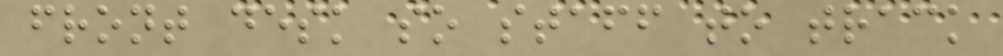front desk so staff to track
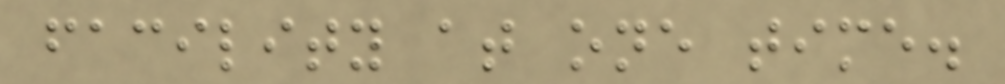facility at one time.
